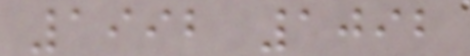1992 1092
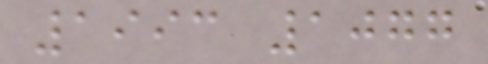1993 1077
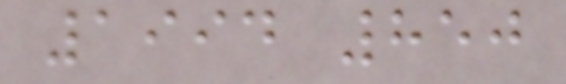1994 850
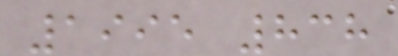1995 838
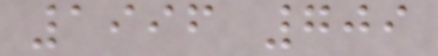1996 709
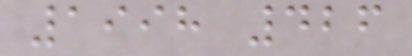1998 426
